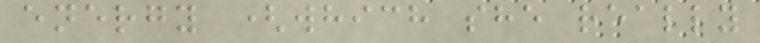energy (which she really
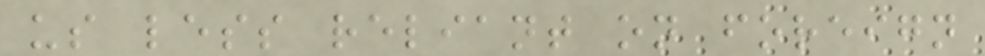us less reliant on foreign
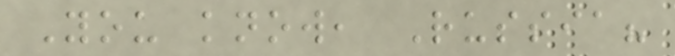You know, Russia?
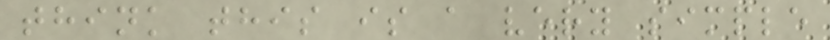think this is a very simple
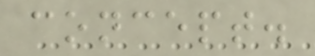concept.
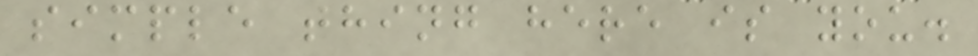simple thing here is you.
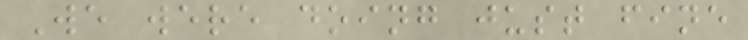We were doing just fine
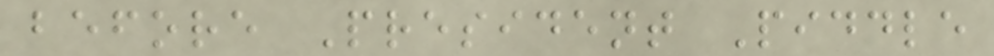before President Piddle
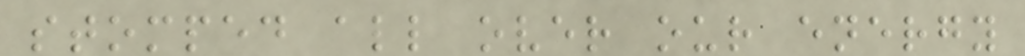stomped all over our energy
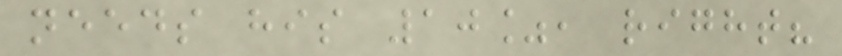needs his 10%, right?
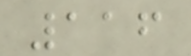116
